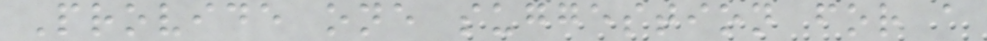Provide one suggestion for a
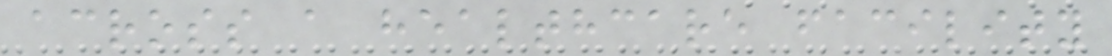across a healthcare facility
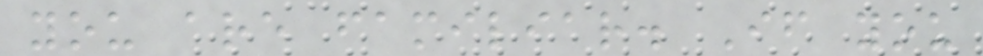you are familiar. If you
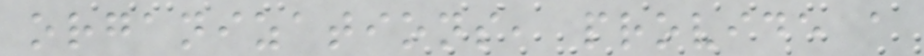organizations, provide a
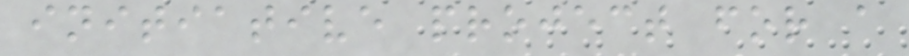initiative project for a
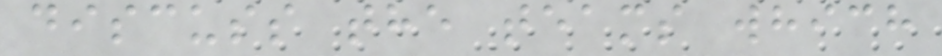discuss the teams which
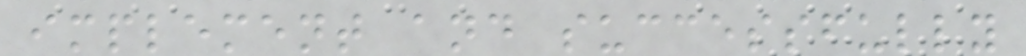implement and successfully
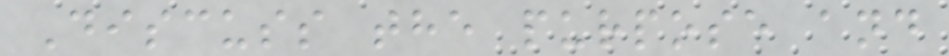Discuss the purpose and
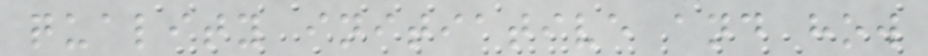quality initiative and how
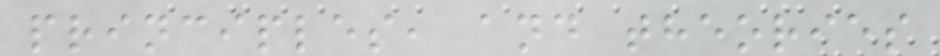principles, and theories
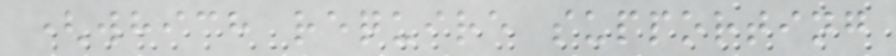(which require supporting
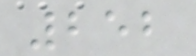252
